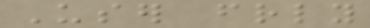User friendly
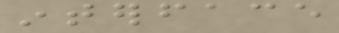interface
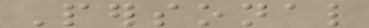Personal
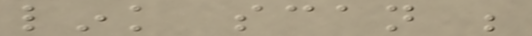link scan be
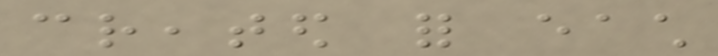created for each
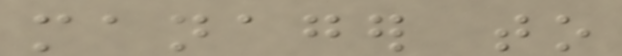manager to
